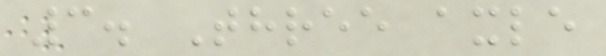3. Three axle
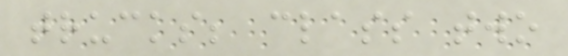trucks; class two
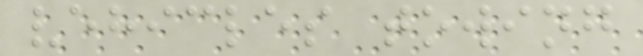vehicles towing
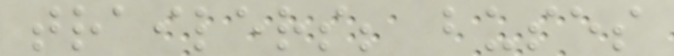trailers; buses
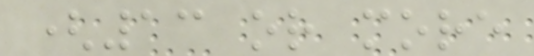(13 or more
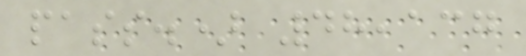pass.) 48,137
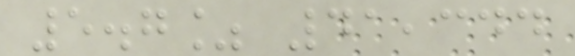5.7% 41,344
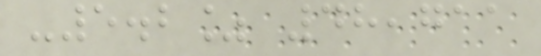-5.2% 48,711
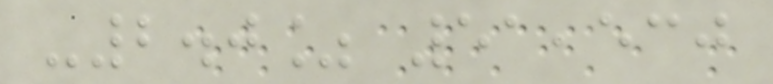-2.0% 51,530
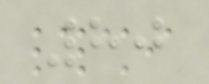80
